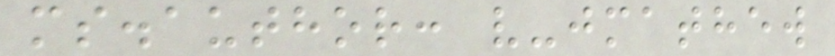ms.author: v-jmathew
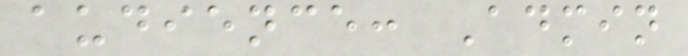audience: Admin
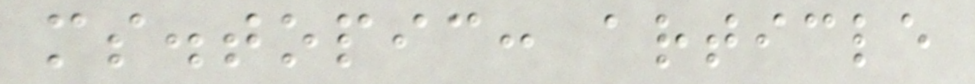ms.topic: article
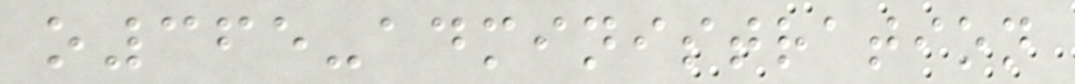o365-administration
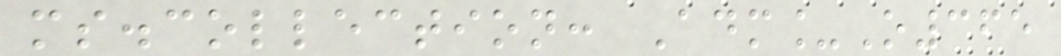ms.collection: Adm_O365
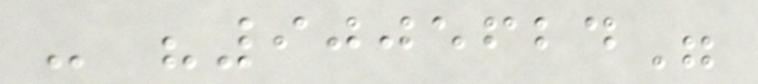- "9005624"
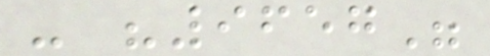- "9657"
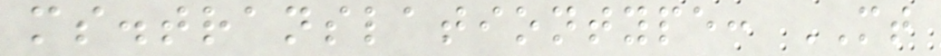ms.translationtype: MT
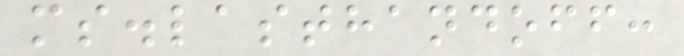ms.lasthandoff:
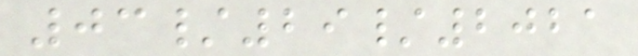03/29/2021
